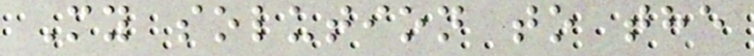My solution to the
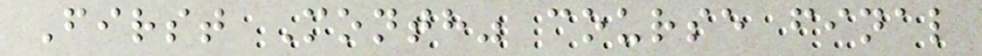First Month" course final
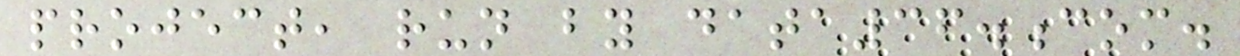project, run by data36.com.
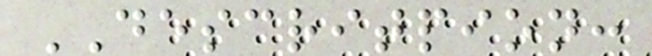DESCRITPION:
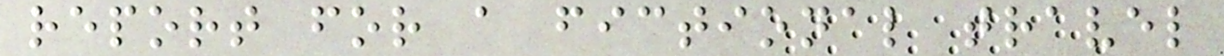report for a fictional travel
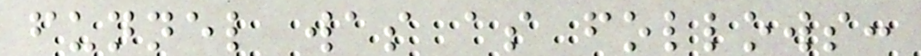funnel was as follows:
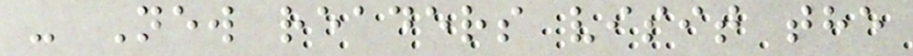- New readers visit the
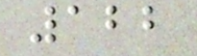122
